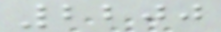2200
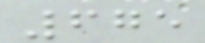675
